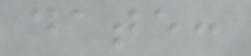date:
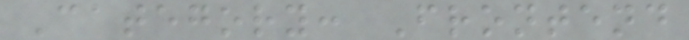Category: Frontend
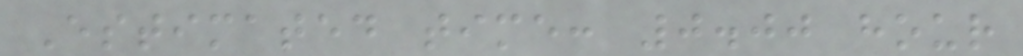Estimated time: 0.00 hour
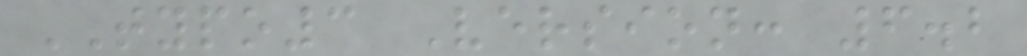TYPO3 Version: 6.2
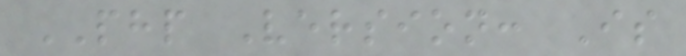PHP Version: Is
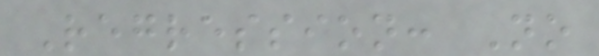Regression: No
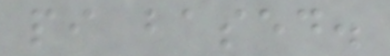pi based.
